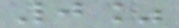0%
